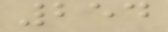254
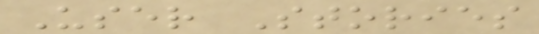User Stories
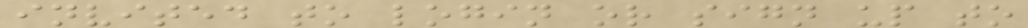invited to login or sign up to
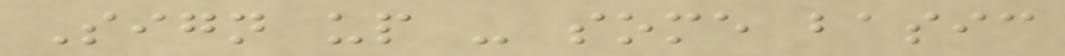Sign up - some basic
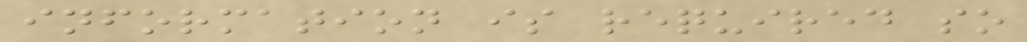information is required so
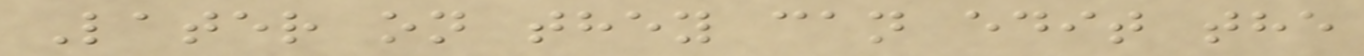Later on they can edit the
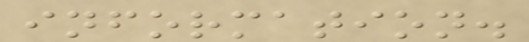information.
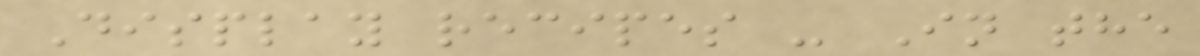Display recipes - In the
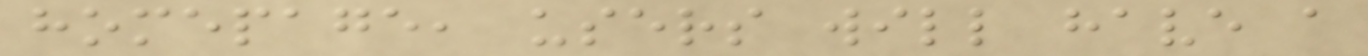homepage, users will have a
